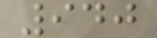940
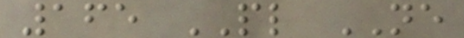165 PL NE
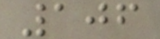106
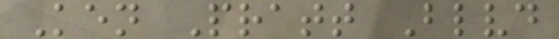Ken Pratt Blvd
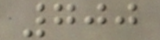700
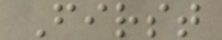First
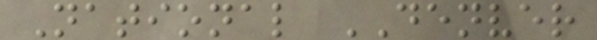National DENVER
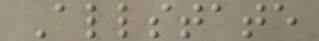Allstate
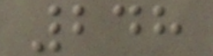248
